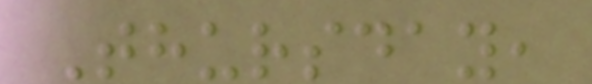Thursday,
